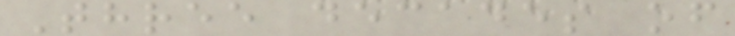Three decades of
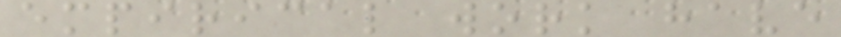empirical work have
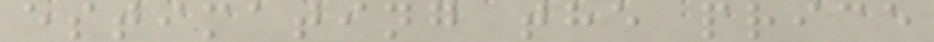estimating the price
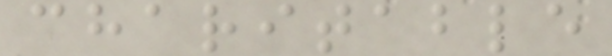charitable
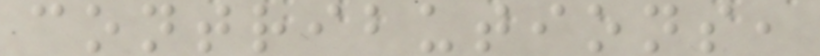contributions,
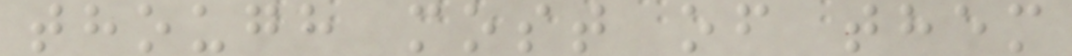though most of them
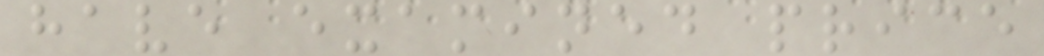have examined price
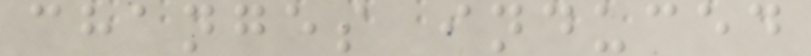changes induced
